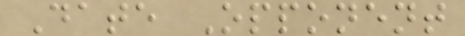Date Opponent
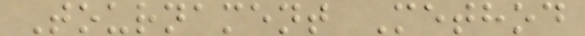Tournament Method
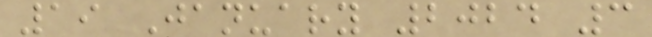19 January 2024 3
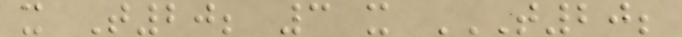x T20; 3 x T20;
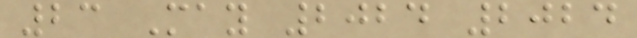23 May 2024 2024
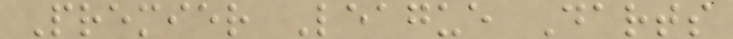Premier League Darts
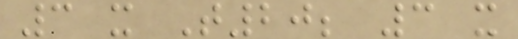3 x T20; 3 x
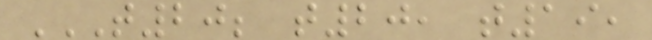T20; T20, T19,
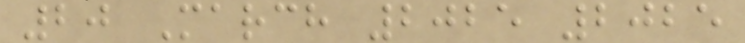20 March 2025 2025
